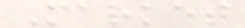Market
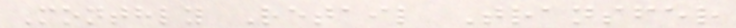Monthly Retail Transfer
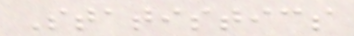Statistics
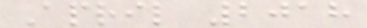April 2018
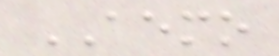AEMO
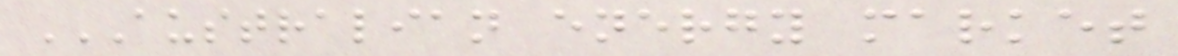AUSTRALIAN ENERGY MARKET
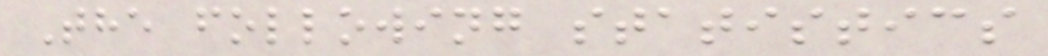The following statistics
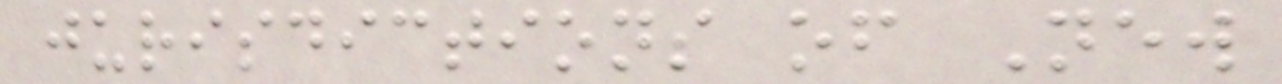jurisdictions of New
